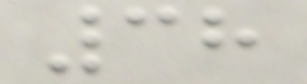38
